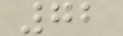72
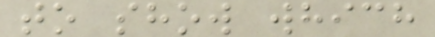to show which
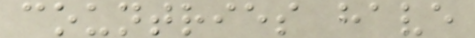countries have
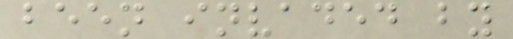been invaded by
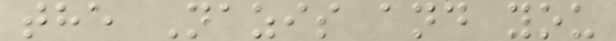the Nazis and you
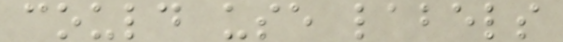could use labels
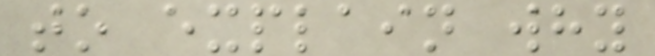to explain why
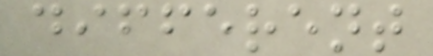different
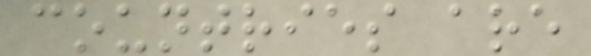countries are
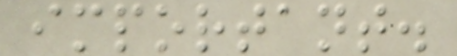important.
